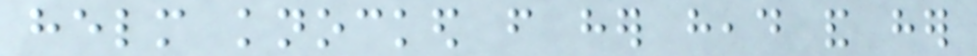helm knocked from her head and her
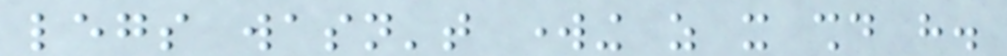legs wasn't working as it should have.
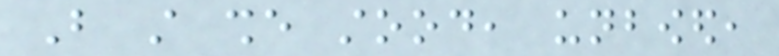But still she stood, unbowed,
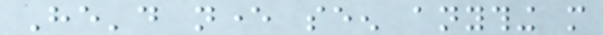He'd never seen anything more
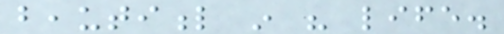beautiful in his life.
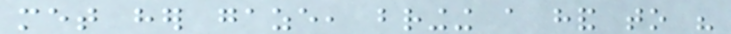met her gaze, bringing a hand to his
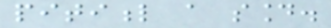pitiful a sound.
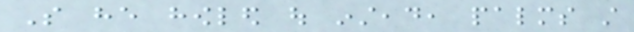So he howled out instead, palms still
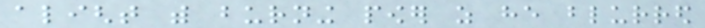alight with burning power as he blurred
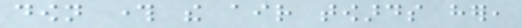down through the air towards her,
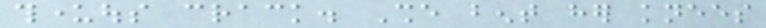thunderous crack. She bent her knees
